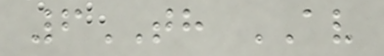6TH AV
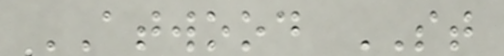ATWOOD ST
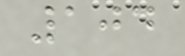104
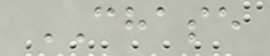CHASE
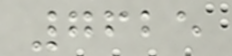7625
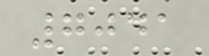7041
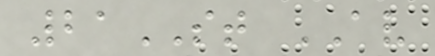21ST AV
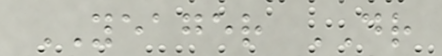YEAGER DR
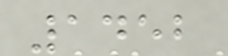1452
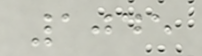1045
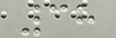38
